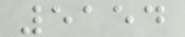5154
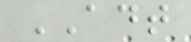ADT
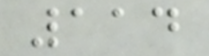114
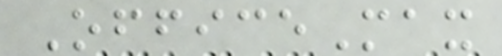OfficeMax
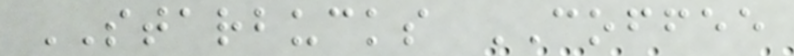STARBUCKS COFFEE
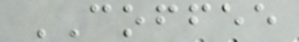COFFEE
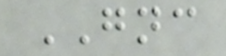GNC
